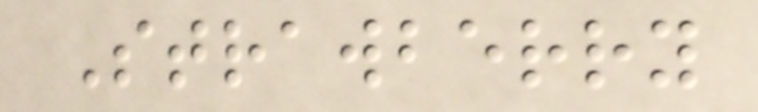Strawberry
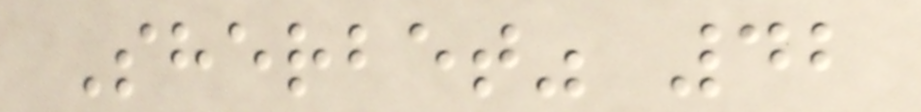Sherbet" 42
